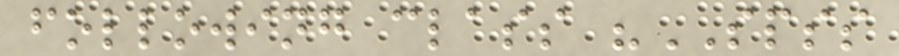following class "SPSS
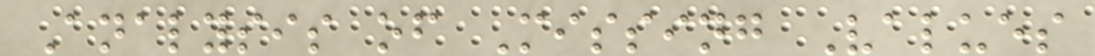Analysis of Missing Values
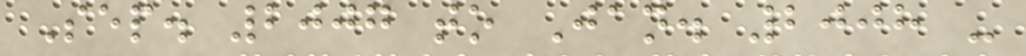Sep. 2007 to Jan. 2008 -
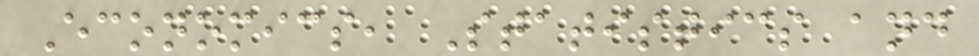Economics, Statistics and
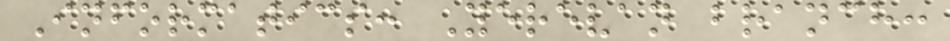Informatics: Yerevan branch:
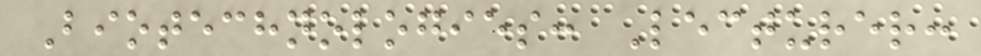Biotechnologies: Lecturer:
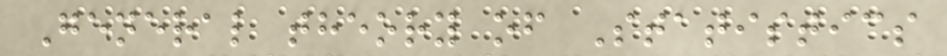General theory of Statistics
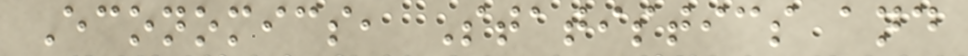Economics, Statistics and
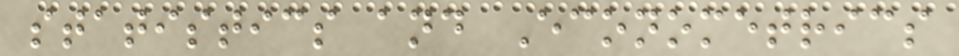statistics and Econometrics
